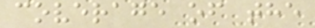coverage of the
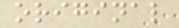original
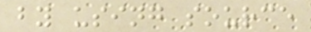by using source
